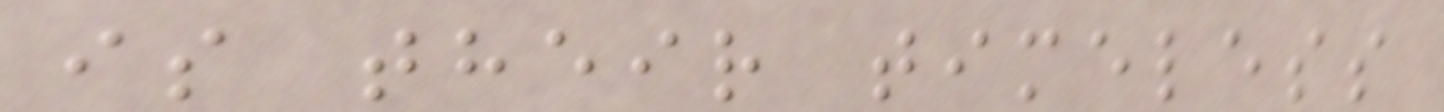is their timeless
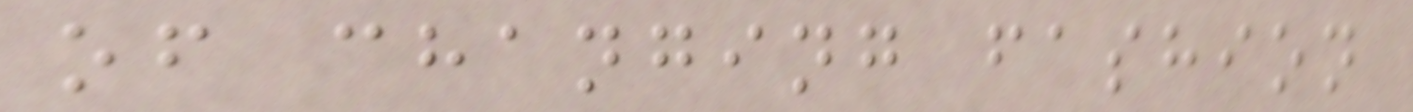of changing fashion
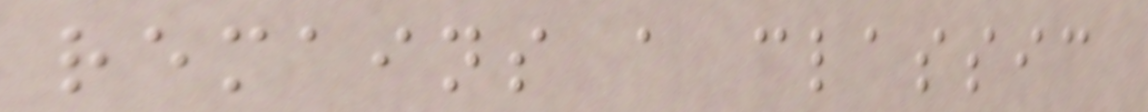remains a classic
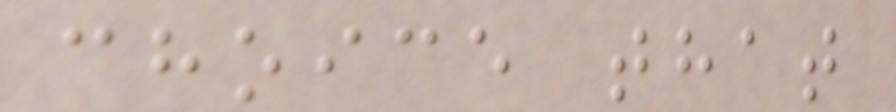choice that
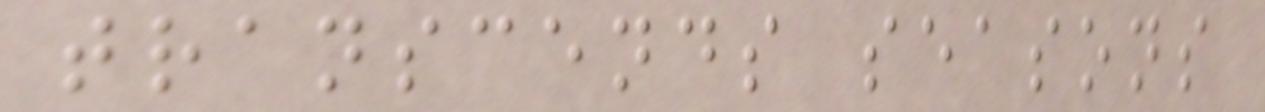transcends seasons
